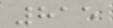815
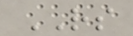RS
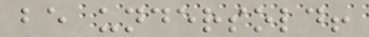be undersold!
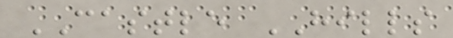CASTLE HILLS
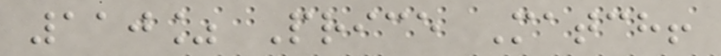110% Price Match!
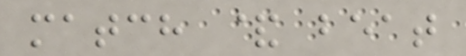match & beat
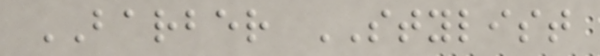BARBER STYLIST
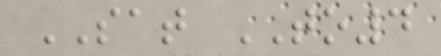SAT TO4
